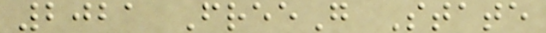2021 FreeG State
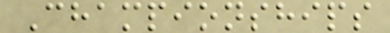Championships
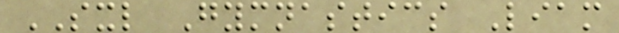SXL Gymnastics Liam
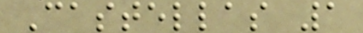Castellas 1
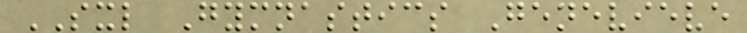SXL Gymnastics Genevieve
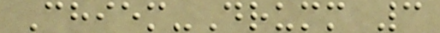Chiem-Drumm 3
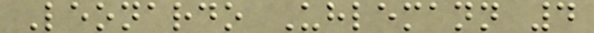Leonardo Uhlemann 4
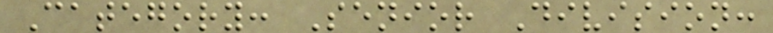Category: Senior Division:
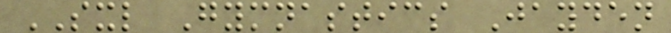SXL Gymnastics Jayden
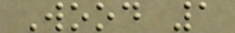Wood 1
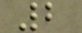2
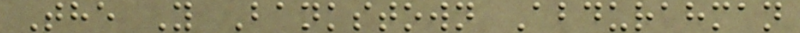The Y Bankstown Abdurahman
